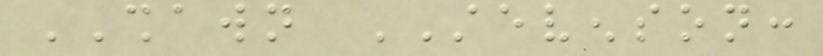SHAWN STEVENSON:
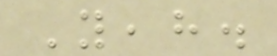Yeah.
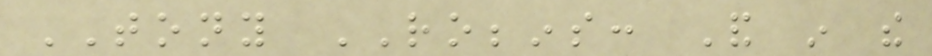TONY ROBBINS: And in the
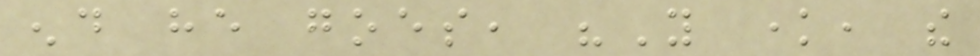end he goes, "You know, the
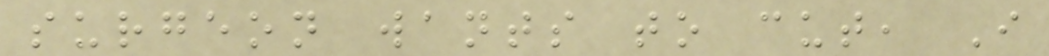surgeon wants to cut, I
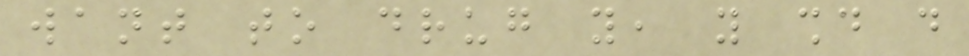want to drug you, you should do
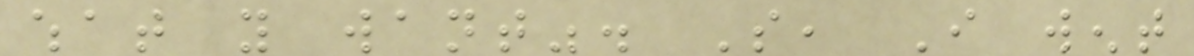what you want". So, I went
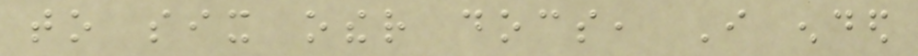to six other docs, I ended
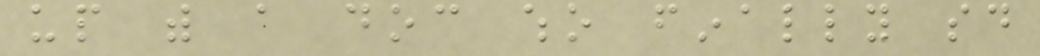up with a doc who finally said
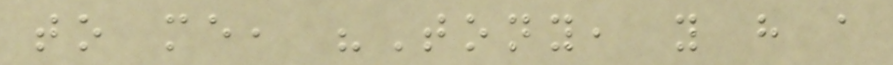to me, "Tony, you have a
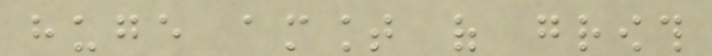huge amount of growth
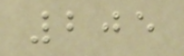205
